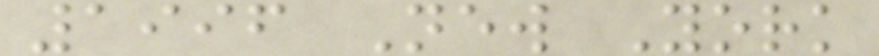1996 New York
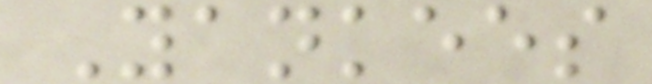Yankees
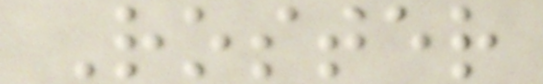Roster
